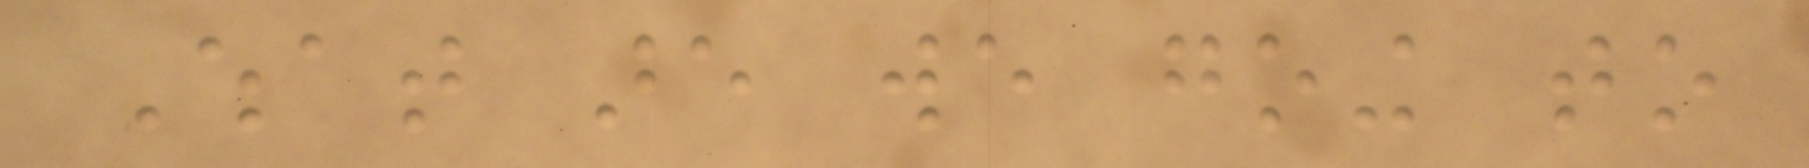What are we going to
